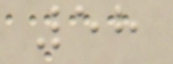58
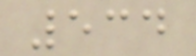534
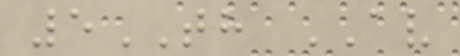5TH AV
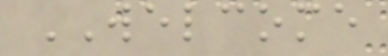WELCOME
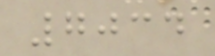7034
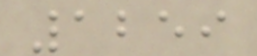1259
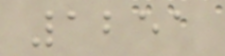1251
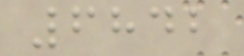6842
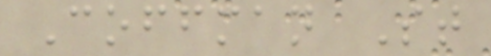Coffman St
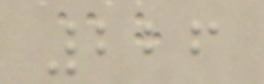226
